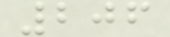206
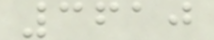3610
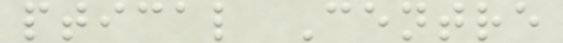ptical Centre
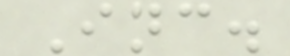Inc.
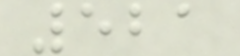521
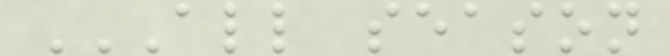ALL SEASON
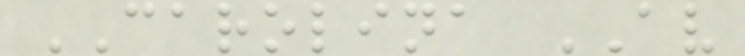CAROLINA AV
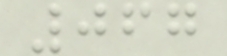067
